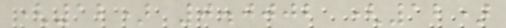(12) 0.0002 (12)
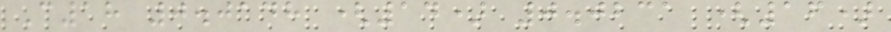C18 0.0148 (14) 0.0231 (16)
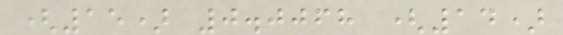(15) 0.0068 (14)
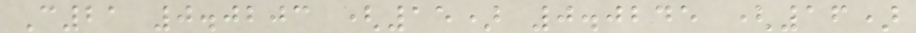C21 0.0203 (15) 0.0245 (16)
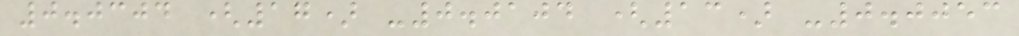0.0304 (17) -0.0104 (13) -0.0053
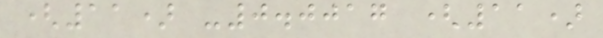(11) -0.0017 (11)
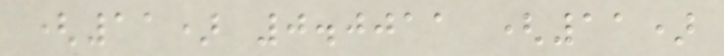(11) 0.0011 (11)
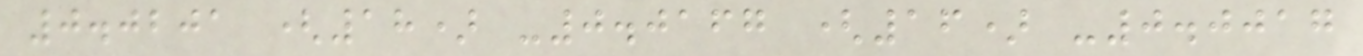0.0201 (18) -0.0167 (16) -0.0017
